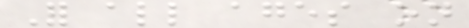For all ages on
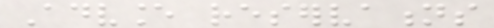Advance reservations
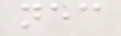necessary
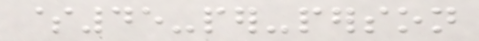$45-per-person
